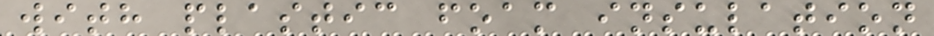with plastic foam insulation
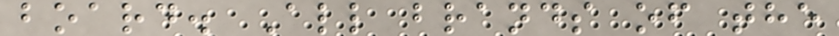board. All brands of the
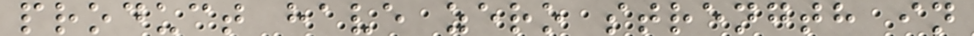product have zero strength in
